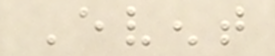Event
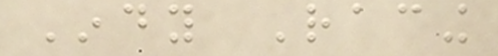Indy Racing
